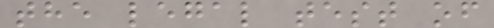the legal test of
